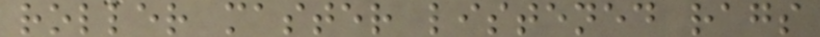roller master listened rags
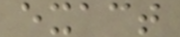exact
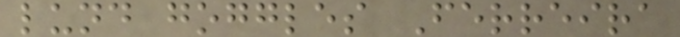lund goggles Ferreira
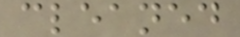cleaned
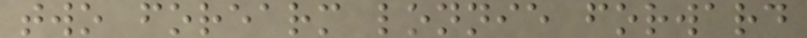two forearm lonnie forward
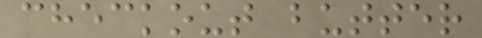checkout butter
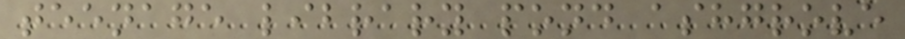teenage library pond ashgrove
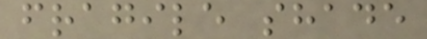fragile shade
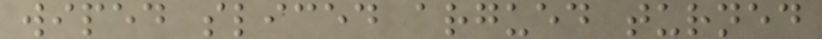wiped sliced argued turned
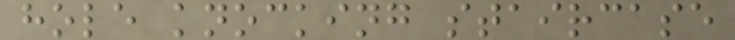hole knocking staircase
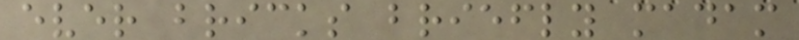ever bricks briefly madam
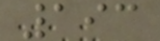193
